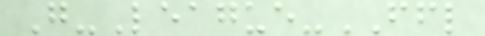G-League-FFL
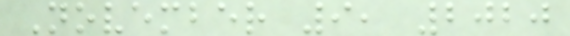November 9, 2020
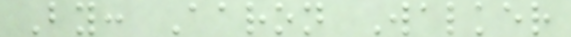By: Aaron Walker
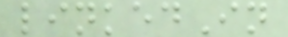linkedIn
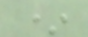*
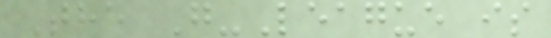The G-League is
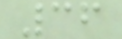36
